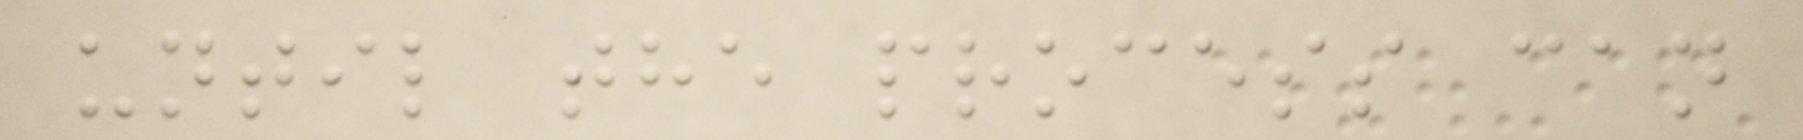until the process can
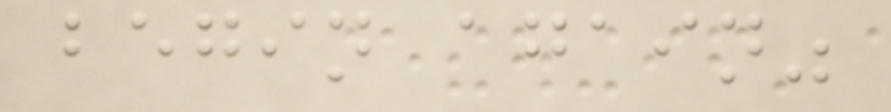begin again"
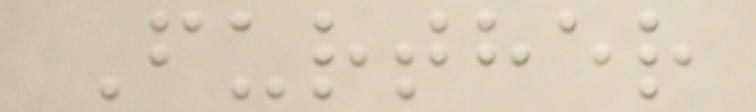Further
